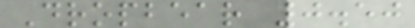Dropbear 0.50
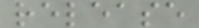release
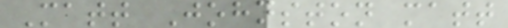Matt Johnston matt
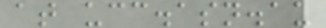at ucc.asn.au
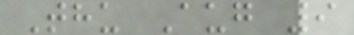Thu Aug 9
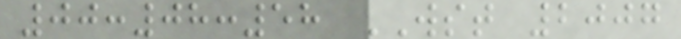00:08:58 WST 2007
